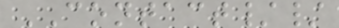CONTACT//
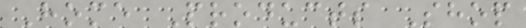Home Products Shop
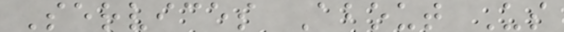Services About Us
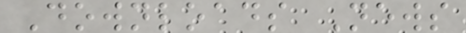Downloads News
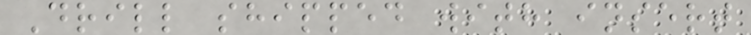Drill shipped with insert
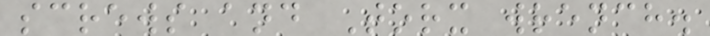screws and Torx wrench.
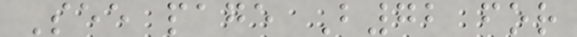See page B72 for
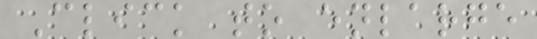Click to enlarge
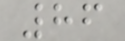86
